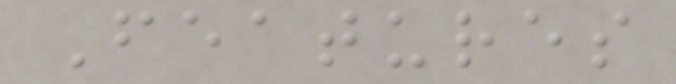Features
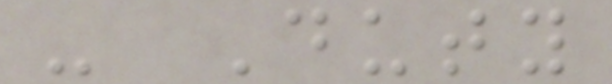- Duty
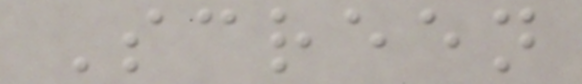Screen
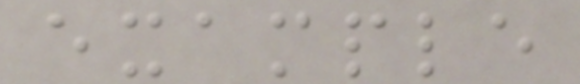example
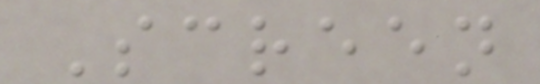Screen
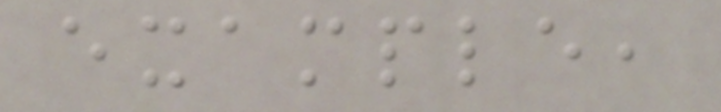example,
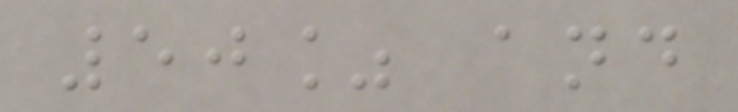50% and
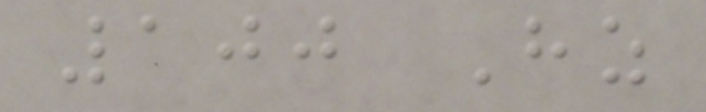100 Hz
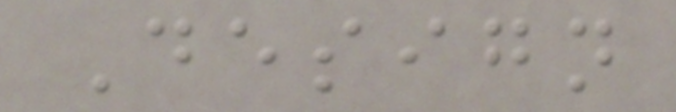Design
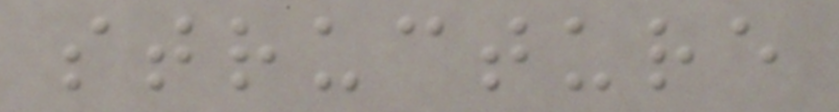structure
